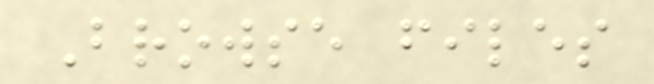Browse files
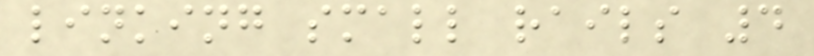linking small rails 4
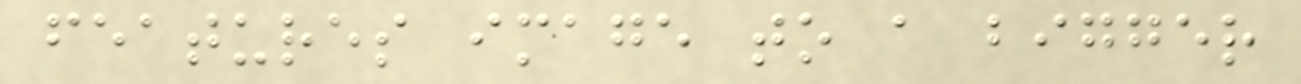features image to a bigger
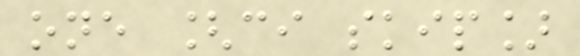one [ci skip]
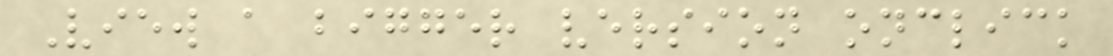View a bigger version onclick
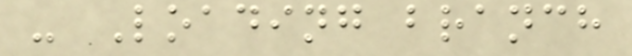- Loading branch
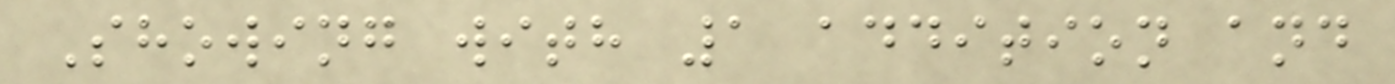Showing with 1 addition and
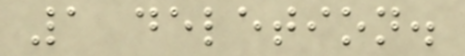1 deletion.
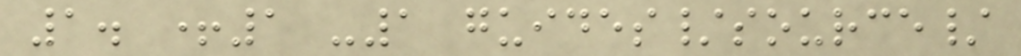1. +1 -1 guides/source/
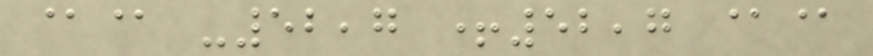@@ -52,7 +52,7 @@
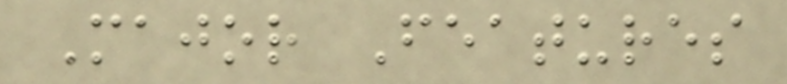Major Features
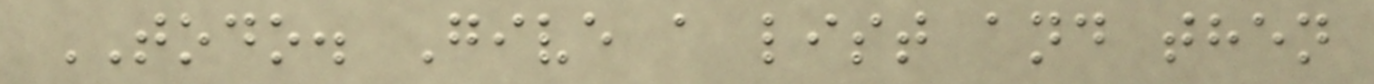TODO. Give a list and then
